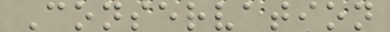Conservation
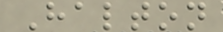Halton
